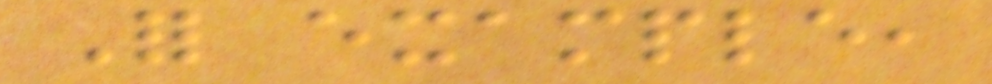For example,
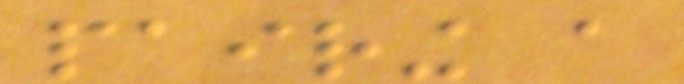pairing a
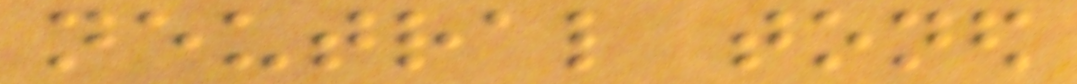neutral toned
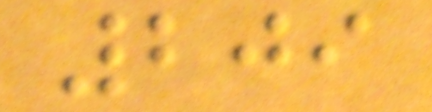209
